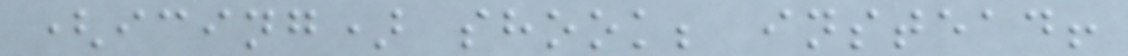(icing) shook; instead!
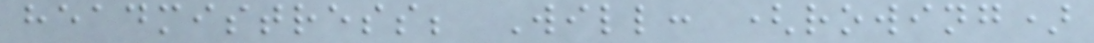headmistress; Will: (rowing)
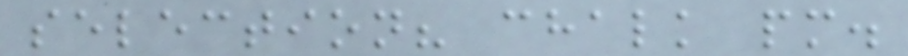selection? chalk pm.
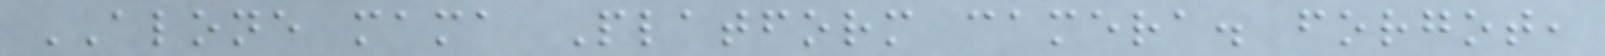ALONE mama Platform camera. forgot,
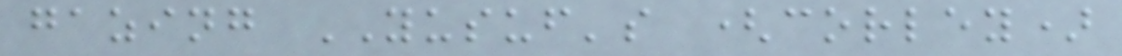gazing YUSUF's (corley)
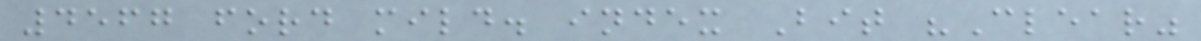4567 ford mild. index Bit "Clear"
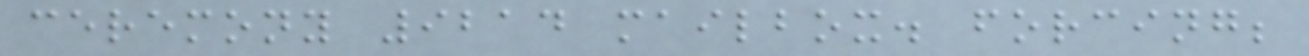ceremony 9214 mailbox. forcing;
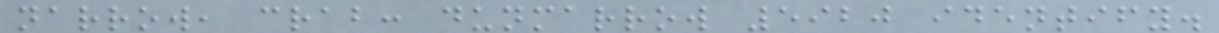narrow, crab: dunmarrow 5920 identify.
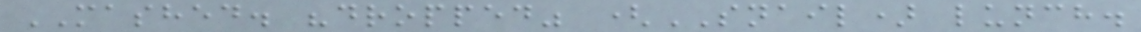MASHED. "dropped" (SNAIL) lunch.
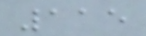115
